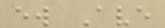ew Ave
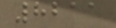8211
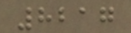8217
